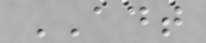ADT
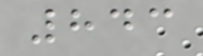843
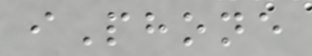iPhone
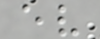ev
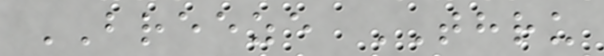BREEZE THRU
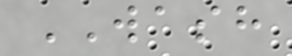WASH
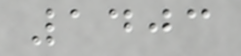1403
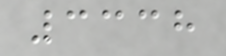3338
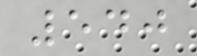540
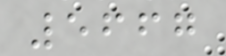5667
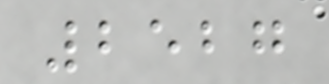2527
